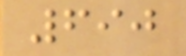690
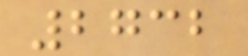2732
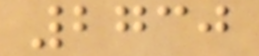2730
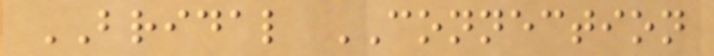BRIDAL CONNECTION
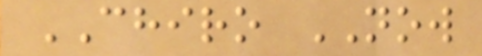CHIRO NOW
